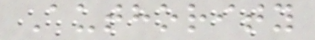Authority
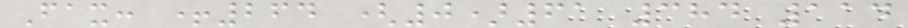Fax: +264 (0)61 384 114
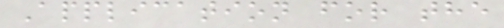Application for the
